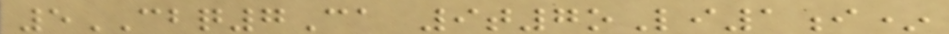5CBQ7Ca 9t7oLi1i*
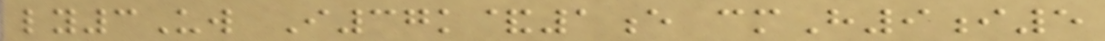ly3Uw I37k&1e cmH9i5
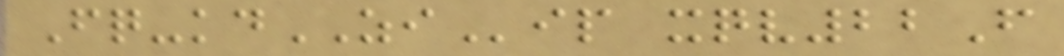Fq-kdZIip xqv22F
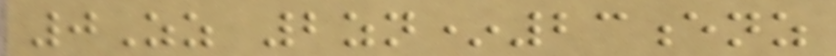0Zz 2zn*23enz
